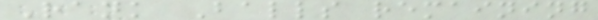Rank Balls remaining
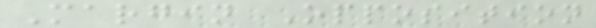Margin Opposition
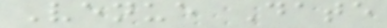Venue Date
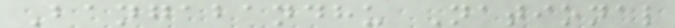Bangabandhu National
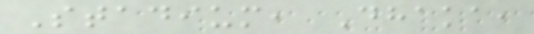Stadium, Dhaka,
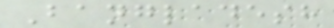Bangladesh
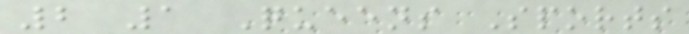2 1 Queens Sports
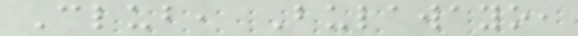Club, Bulawayo,
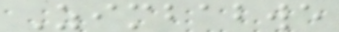Zimbabwe
